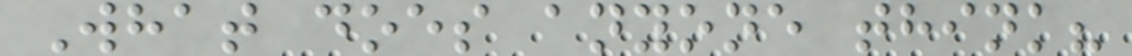What does anyone think?
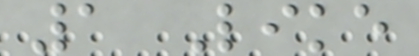1 Like
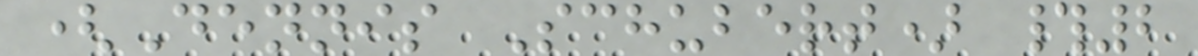(Dennis Schubert) #2
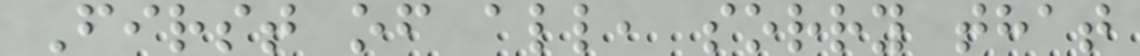First of all, sorry that
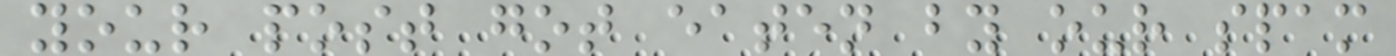your post got eaten by our spam
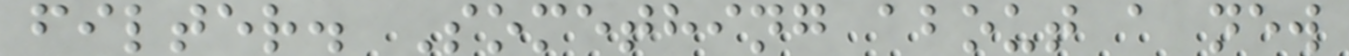filter. Something about a new
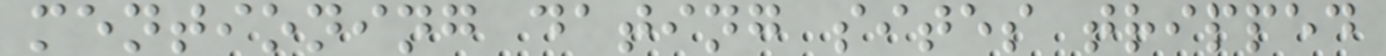mentioning dating sites tripped
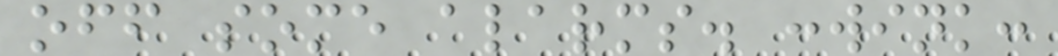off some alarms. :wink:
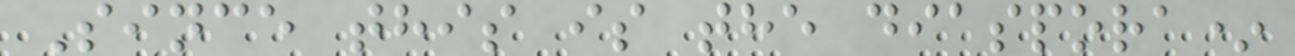Since this is the diaspora*
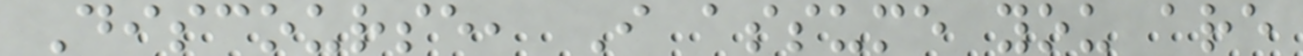Discourse, I assume you are
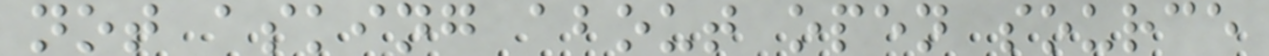not asking about open source
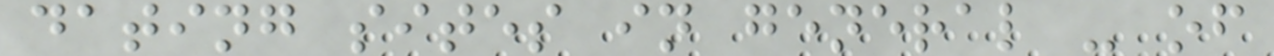dating sites in general - of
